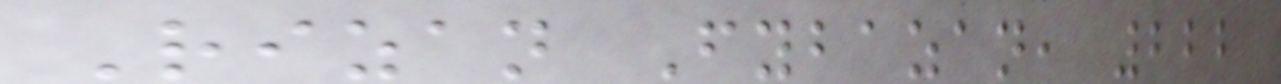Rizan Fybazan, 222
